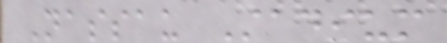Nassau Stadium
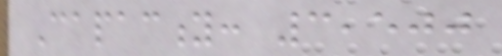Capacity: 3,500
